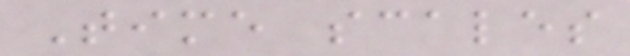Time scales
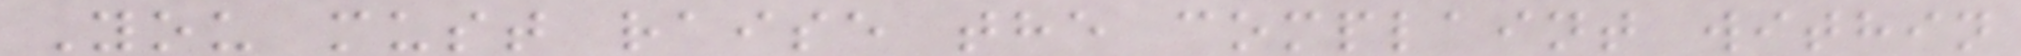You must raise the complaint within
